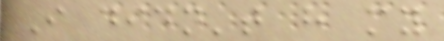I didn't have my
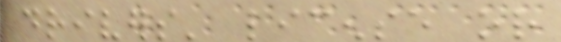drivers' license or
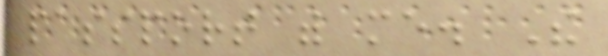passport with me. The
